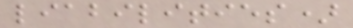liabilities)
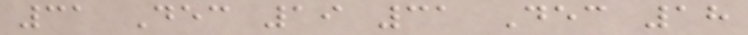31 Dec 19 31 Dec 18
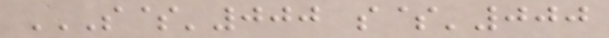S$'000 S$'000
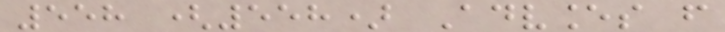558 (558) Advances from
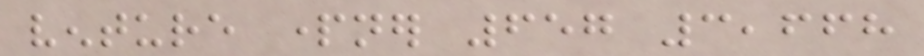venture partner 657 3,668
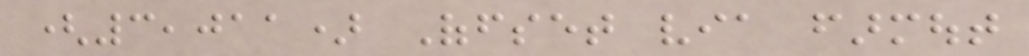(3,011) Offset via farmout
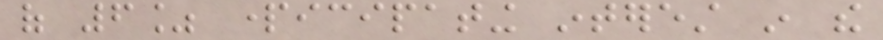of 6% participating interest in the
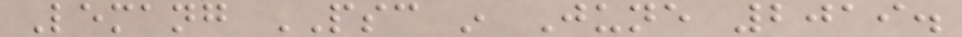Lemang PSC in June 2019.
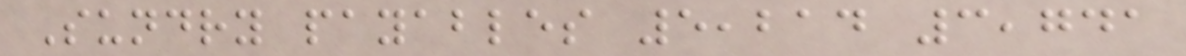Sundry payables 5,214 3,741
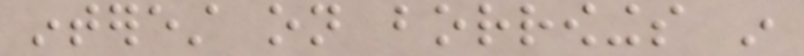interest on borrowings in
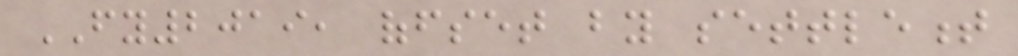FY2019, offset by settlement
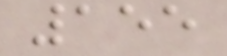155
